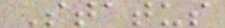Status
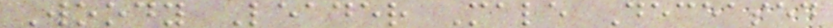Woody Leader Male Deceased
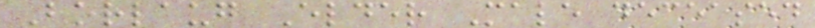Borlaug Elder Male deceased
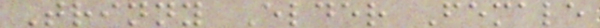Trinny Elder Female
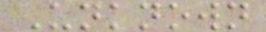Unknown
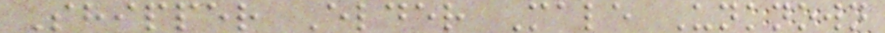Shipper Elder Male Unknown
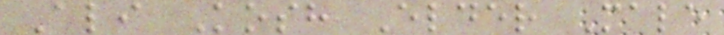Ali Kosh Elder Male
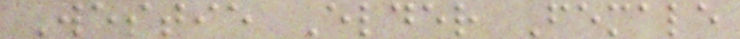Westie Elder Female
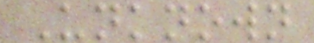Unknown
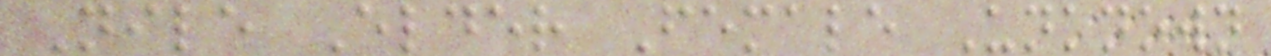Nile Elder Female Unknown
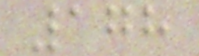178
